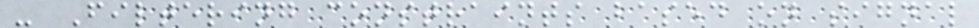- Filtering constraints based on signal
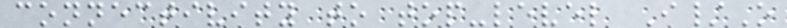connectivity to top-level I/O
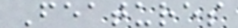Features
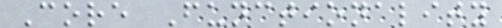Core Functionality
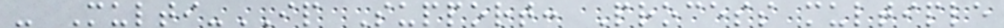- Multi-IP Support: Process multiple
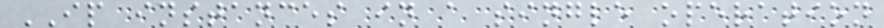IP instances in a single operation
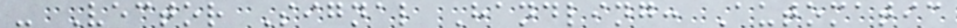- Vector Signal Handling: Automatic
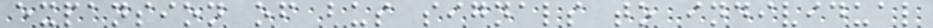expansion of bus signals to individual
